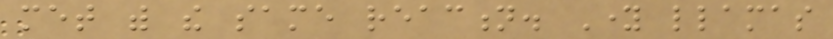met with the same reaction. Young llamas
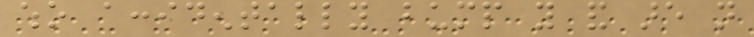who accidentally bump you and are not
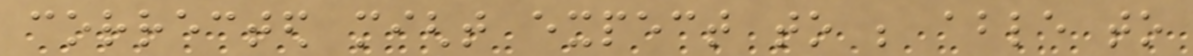corrected might expect to be able to
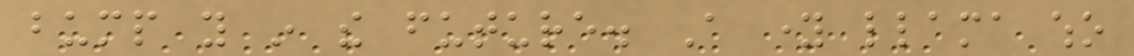bump you in the future. A young llama who
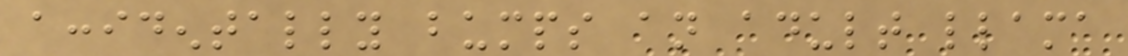accidentally bumps an adult llama
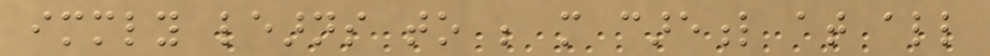immediately learns to be more careful at all
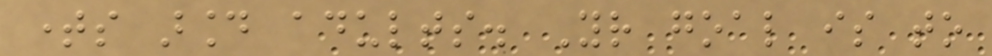times around adults. Your goal is to
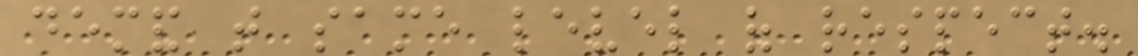demand that same level of respect.
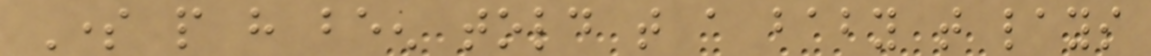Some people have been told that a baby that lays
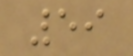59
